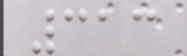313
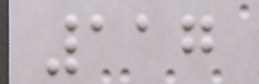117
